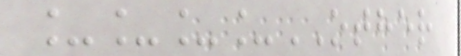____OTHER
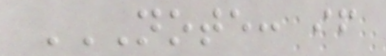NOTE: IF
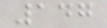147
